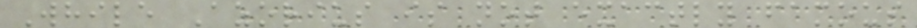While Azorius is not exactly famous
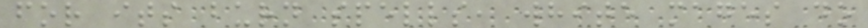for its burn spells, white mages do
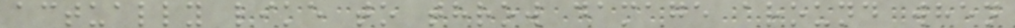actually like to throw damage around when
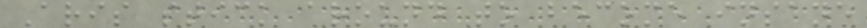Aris stick around to become insane
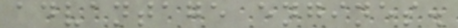advantage engines.
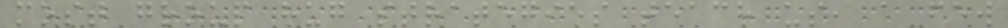most group hug strategies teach us, a few
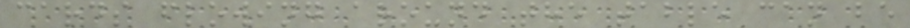cards flowing around the table can be
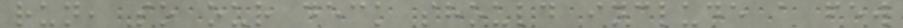run, so our deck should include a few
